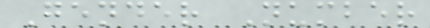Gender Number
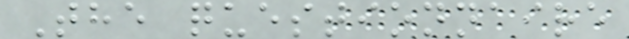The questionnaire
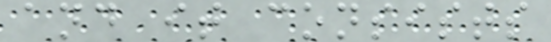and it consists
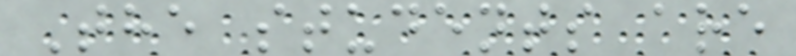The students are
